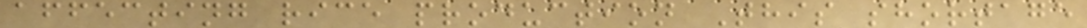affecting rice production This shortage
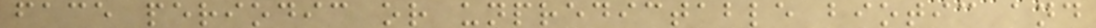face periodic or unpredictable biotic and
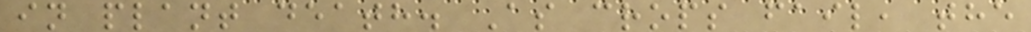in plant death. As crops fail, the
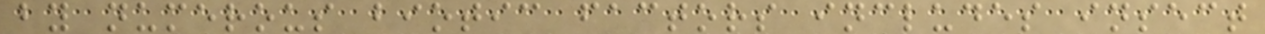by numerous biotic factors includes insect
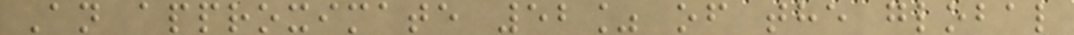An approximate 52% of the global
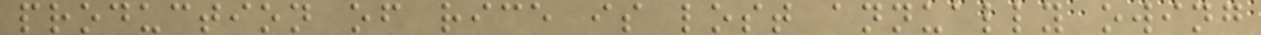production of rice is lost annually owing
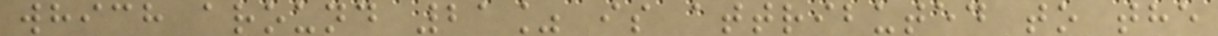which around 21% is attributed to the
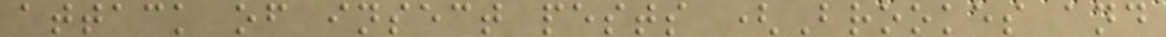attack of insect pests (Brookes and
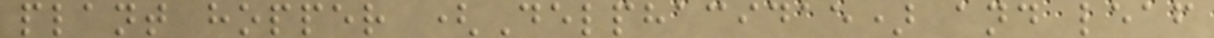plant hopper (Delphacidae) and leaf
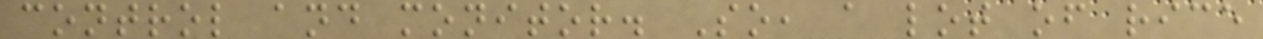control and monitor. So, a lot of rice
